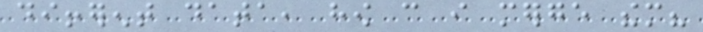different data, how can i merge them?
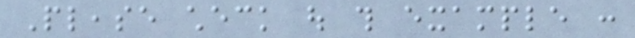Please check out this example :
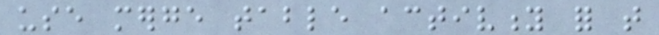use merge table activity for that
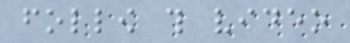follow this video
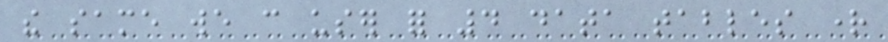the same we can user for 4 data tables right
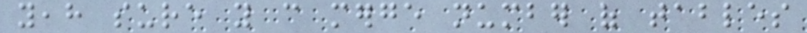yeah sure you can merge number of tables
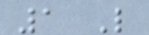1 Like
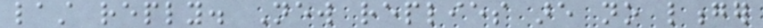last reply. New replies are no longer
